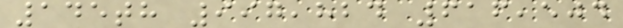145th 997,824 616,504
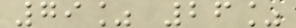79% 26%
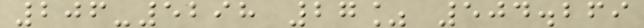206-5298 27% 504.269
